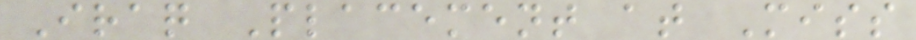Iraq Placement at Miss
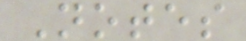Notes
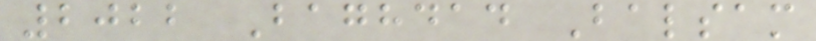2022 Baghdad Balsam
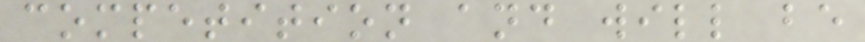competition and will be
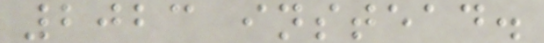2023 instead.
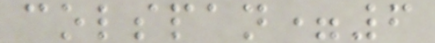colspan=6
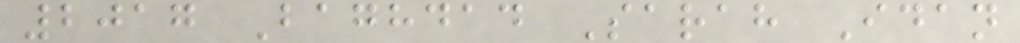2017 Baghdad Sarah Idan
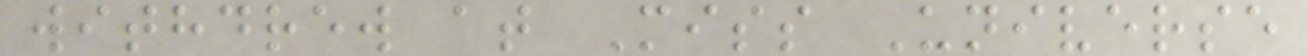withdrew at Miss Universe
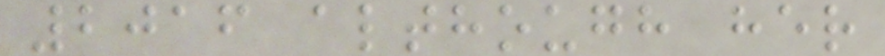2016 although her
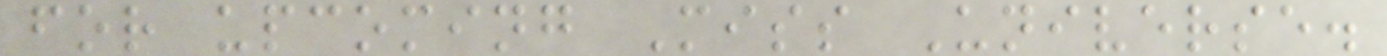for upcoming Miss Universe.
